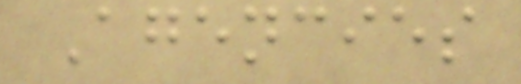Agencies
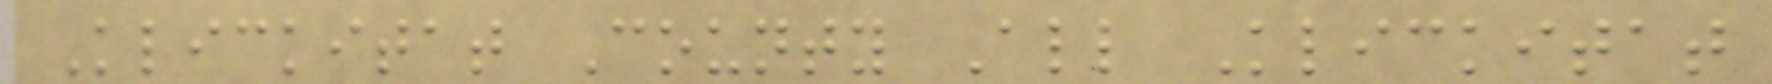Klickitat County All Klickitat
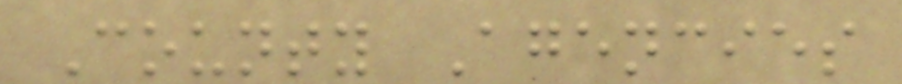County Agencies
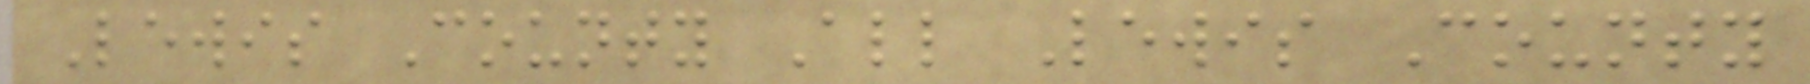Lewis County All Lewis County
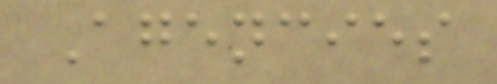Agencies
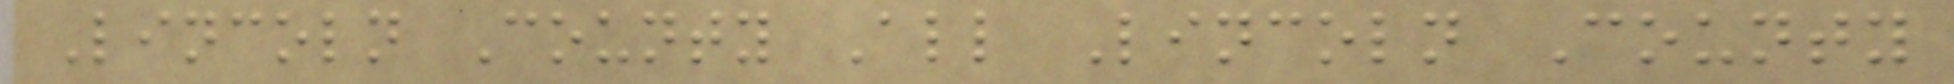Lincoln County All Lincoln County
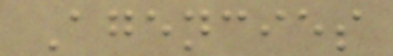Agencies
